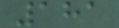181
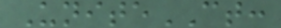UniteCT:
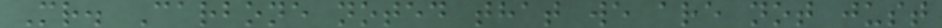Mr. Carbone noted that we are not just
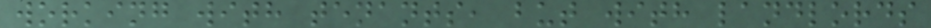working with tenants, but with landlords
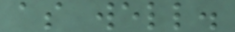as well.
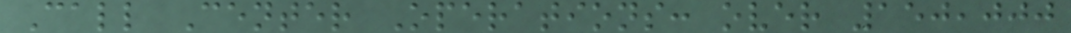Call Center Operations: over 150,000
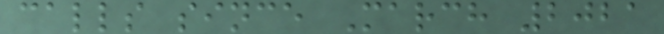calls since March 2021
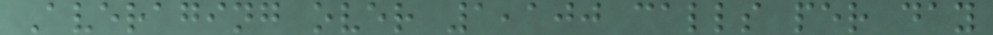Averaging over 1,100 calls per day
